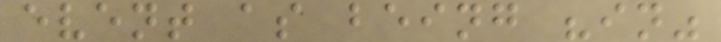event as being "in"
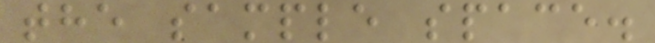the sample space.
